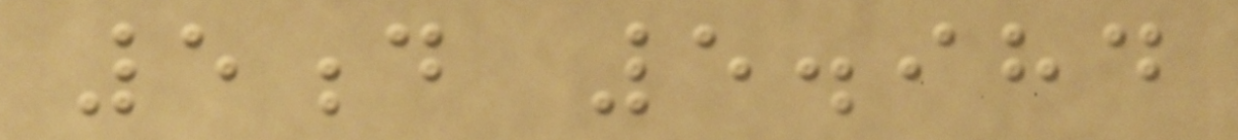5d 5.984
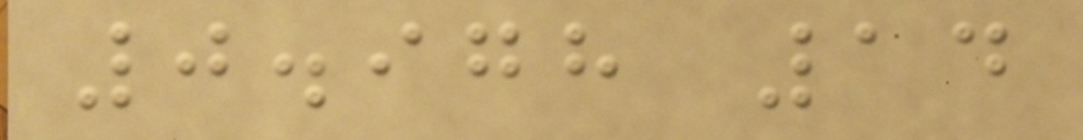0.978 14
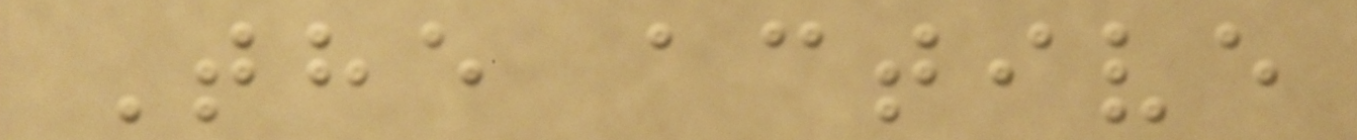The active
